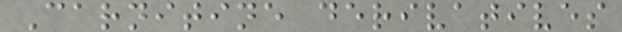Carnitine derivatives
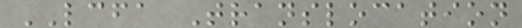LCFA Translocation
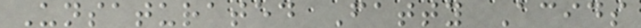Unsaturated Fatty Acids
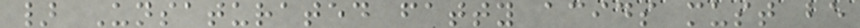} Unsaturated fatty acids must be
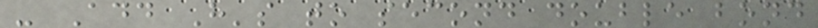- Add H's to second double bond
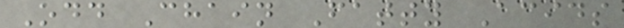Odd Chain Fatty Acids
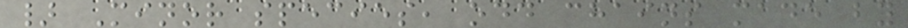} Minor species, odd chains made by
